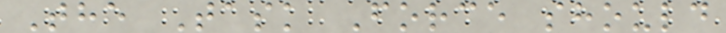The Task Force should
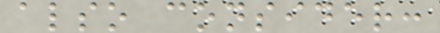also consider:
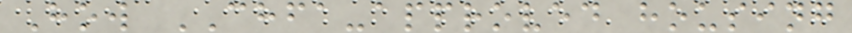How CHFA-approved housing
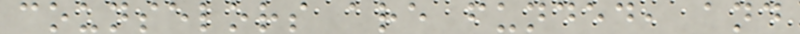counselors are funded, and
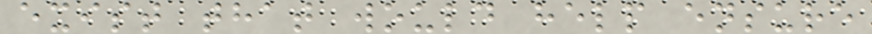exist that would help ensure
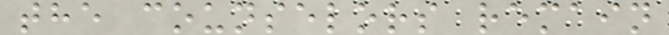the counselors remain
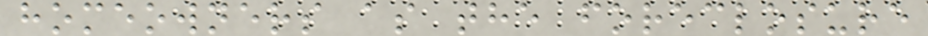homeowners as the foreclosure
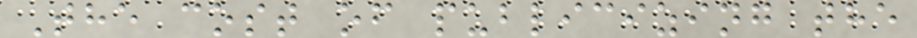The cost of publicizing the
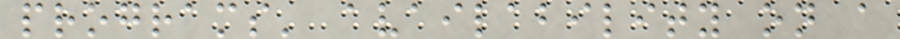programs' availability on a
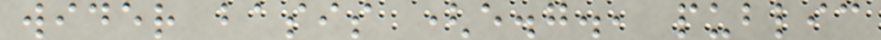wider basis (e.g., public
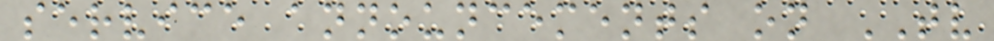service announcements on TV
